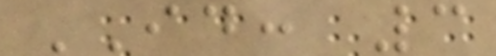ID: 3
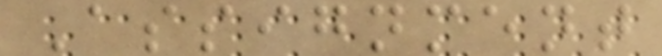Assignment
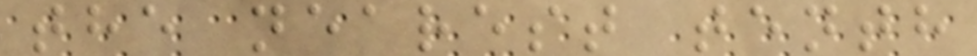the nearest tenth
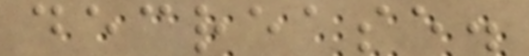decrease.
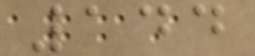144
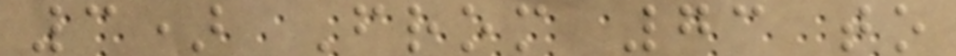3) From 73 to
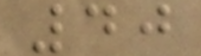40
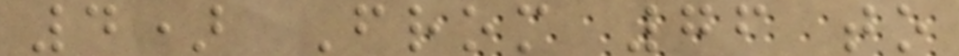4) From 76 to
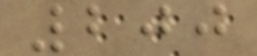200
